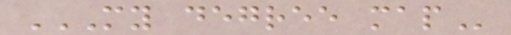MY DEGREE MAP
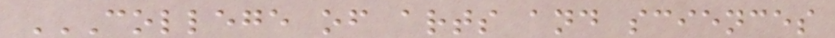COLLEGE OF ARTS AND SCIENCES
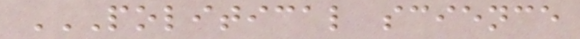POLITICAL SCIENCE
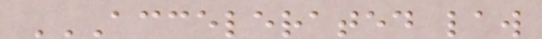ACCELERATED LAW
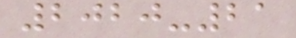2020-21
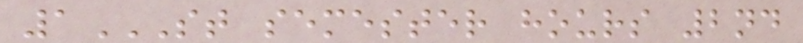1ST SEMESTER HOURS 2ND
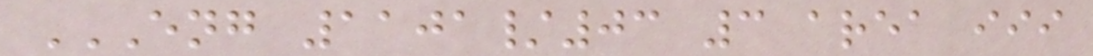ENG 1101/03 3 AREA III
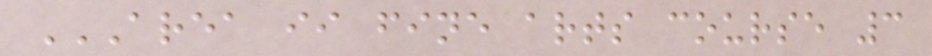AREA II FINE ARTS COURSE 3
